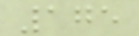175
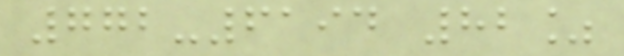772-6194 82%
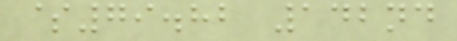$79.82 142nd
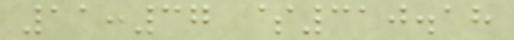11:37 $310.18
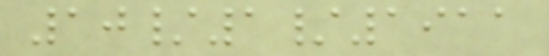10/1/1911
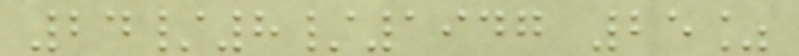24/8/1947 25%
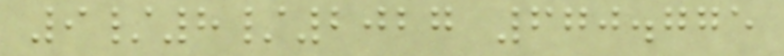9/8/2027 670.775
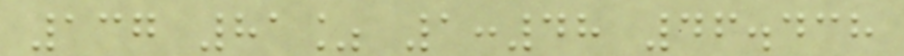137 81% 1:48 46.438
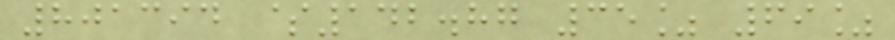801394 $142.87 35% 69%
